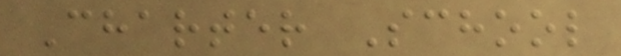Charter School
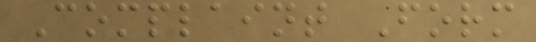Complaint Form
